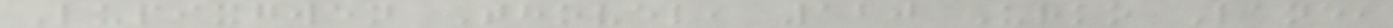Lupixgwen Thovel, 120 Urko Lane,
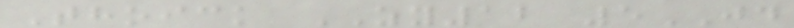Thoick ZY12 5JD
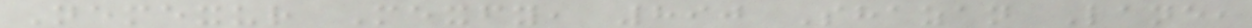Nemexur Mexfy, 890 Shazan Lane,
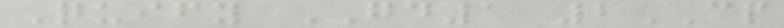Quify GD1 2CP
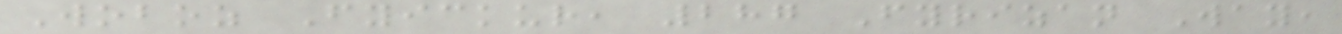Woboz Fyickur, 287 Fyrizan Way,
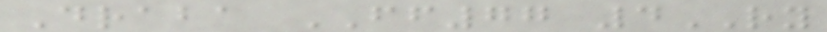Draba FF77 4RY
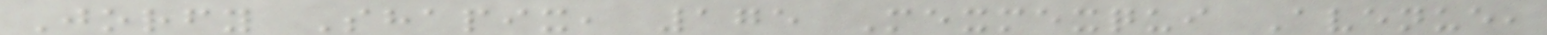Jorfy Shapix, 175 Mexmexqui Avenue,
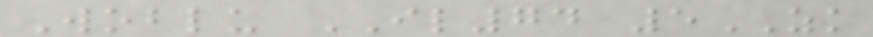Woblu IL74 5ZK
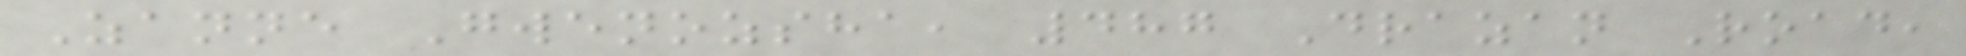Zanne Gwenozsha, 487 Drazan Road,
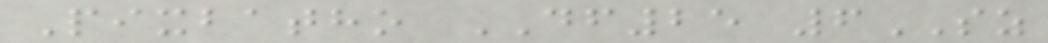Pixbatho DF25 6SZ
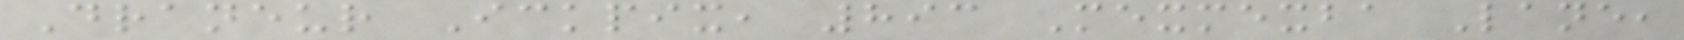Draneur Ickpix, 893 Mexmexba Lane,
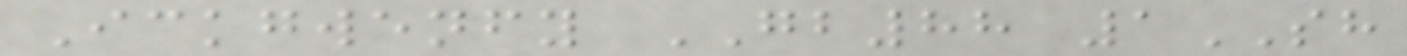Ickgwenfy GB88 1SH
